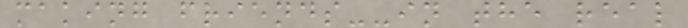making friends--in the real
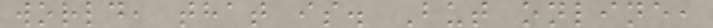world, that is. But online,
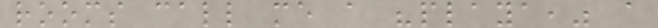rooms call me a "playa," a
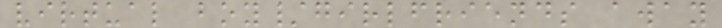virtual boy/girlfriends away
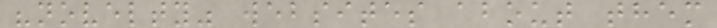"novelty" websites about them
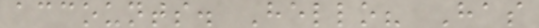accounts. Hello? Has
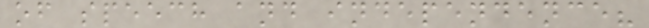of speech and independence?
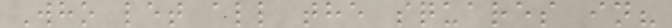Who let all the squares in?
